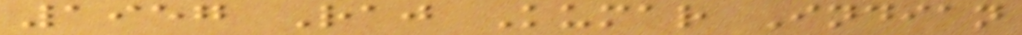1957 Raj Kumar Indian
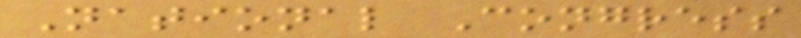National Congress
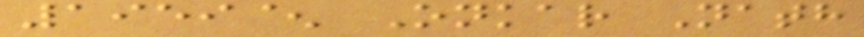1959^ Onkar Nath
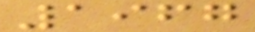1967
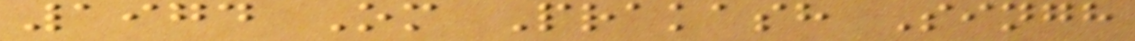1974 Om Prakash Singh
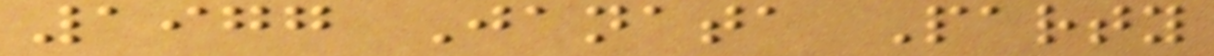1977 Janata Party
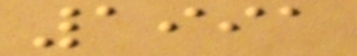1991
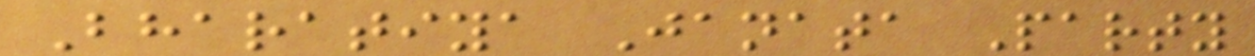Bharatiya Janata Party
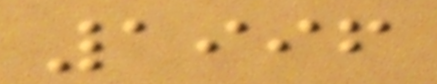1996
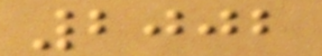2002
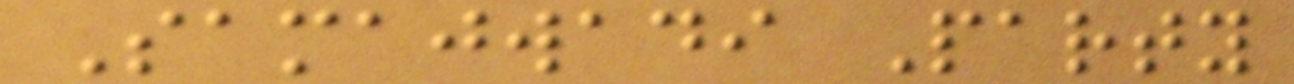Samajwadi Party
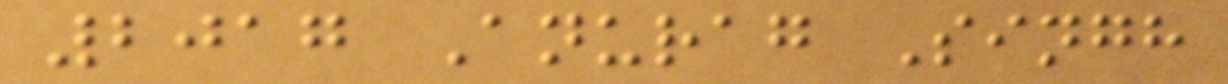2017 Anurag Singh
